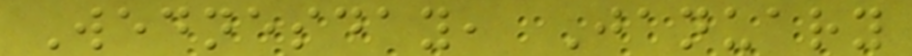Wednesday, January
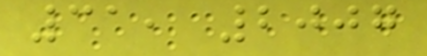31, 2007
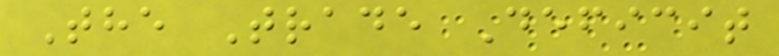The Trade Deficit
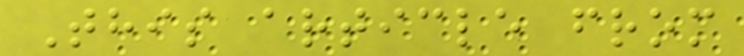This article from
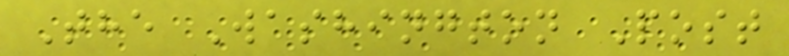The Washington Post
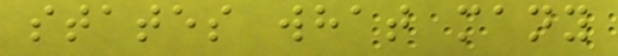states what many
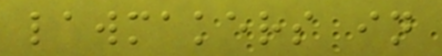lawmakers in
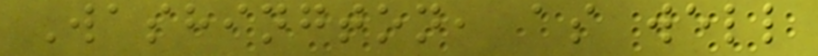Washington, as well
